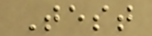Test
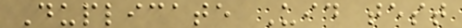Duplicate Uid test
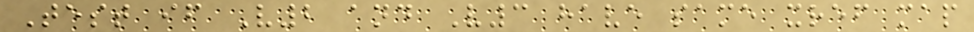Test if V2 and V3 have same xref map
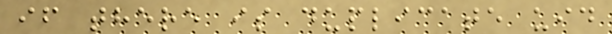if there is duplicate uid
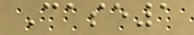Case1
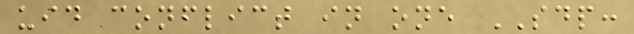uid conflict in one SDP:
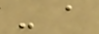- a
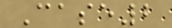Case2
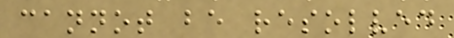cannot be resolved
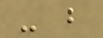- b
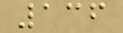136
